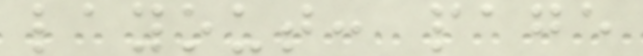layout: page
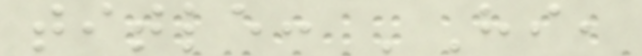title: 'Hi,
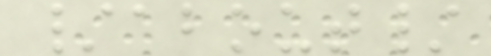/about/
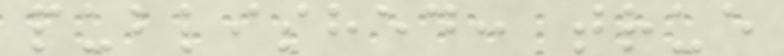published: true
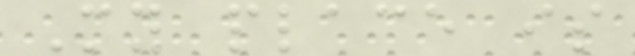My place is
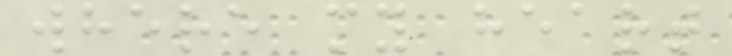where my heart
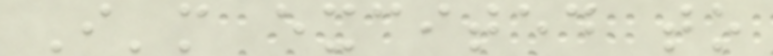I'm excited to
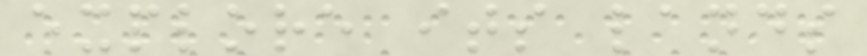explore its lands
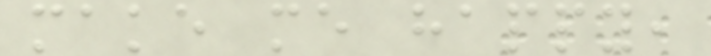make me happy,
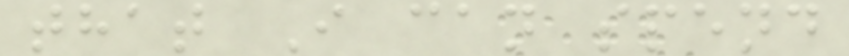that I can spend
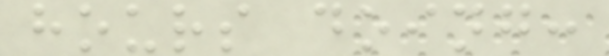hours doing:
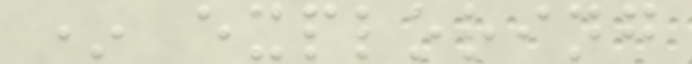* exploring
